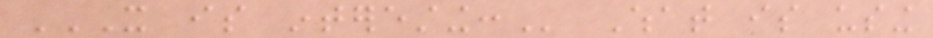IT IS INTERESTING: What is using
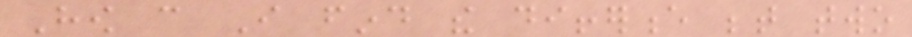How can I find the difference between two
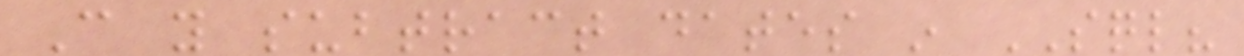Can you subtract dates in SQL?
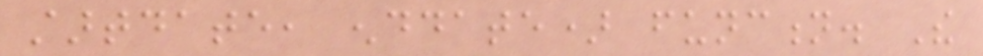startdate, enddate) function. The
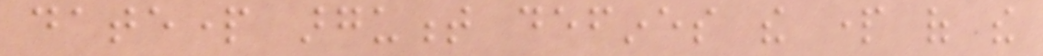datepart argument defines the part of the
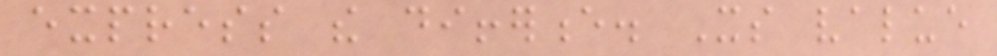express the difference. Its value
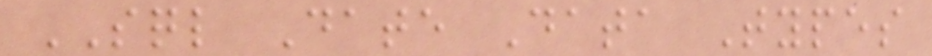SQL Date Data Types
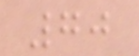70
